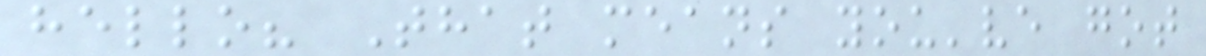hello? That means you've got
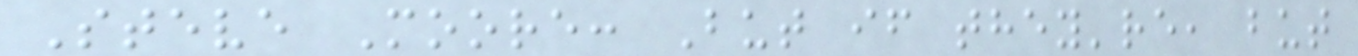Steve Moore: But if they're, but
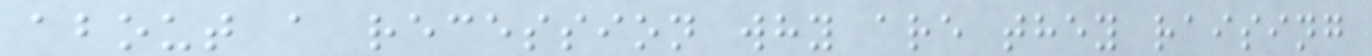about a recession why are they raising
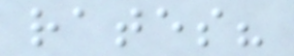rates?
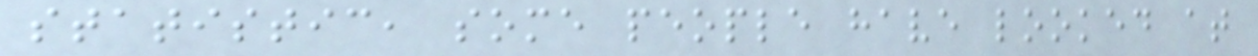statistic, some people have looked at
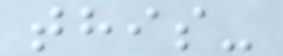this-
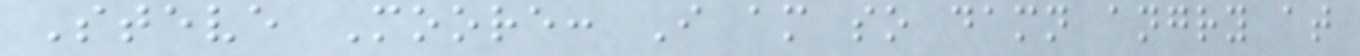Steve Moore: I am so damn angry at
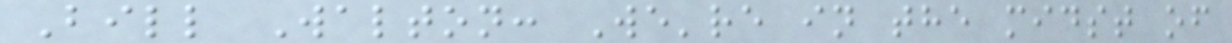Bill Walton: We're in the midst of
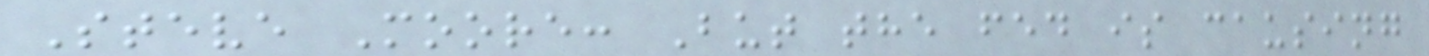Steve Moore: But the fed is causing
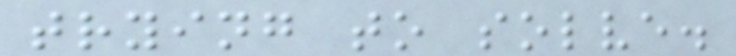trying to solve.
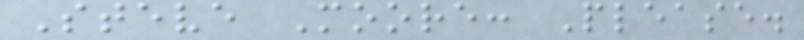Steve Moore: Please.
